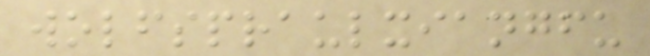wolfspraulxiangfu
